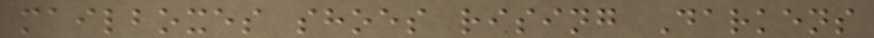mailboxes shoes rising Darkens
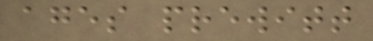ages prewitt
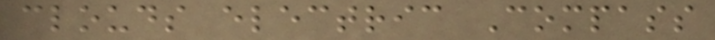clouds electric Compass
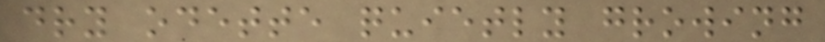dry odette quietly growing
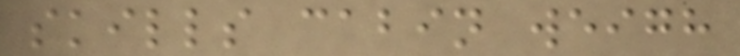skills cabin weigh
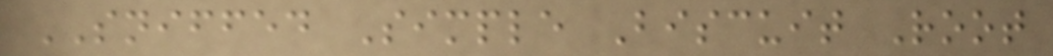SNIFFED Simple Biscuit Root
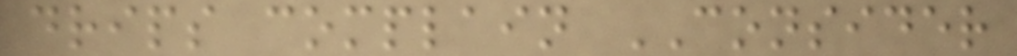drips complain CONSIDER
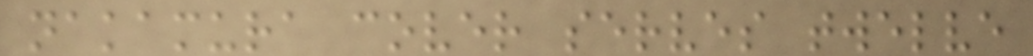nakamura cover serves twelve
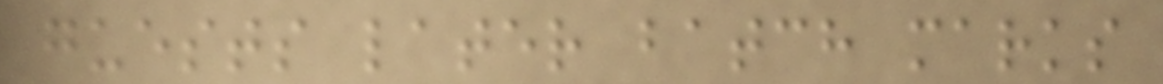guests later batch marks
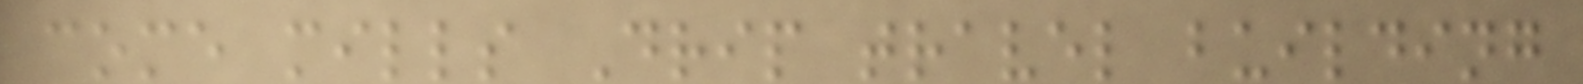come mills Drip travel building
